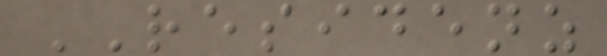RESIDENZ
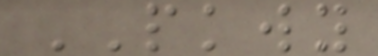PKWY
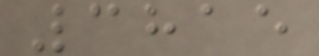3815
